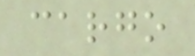cargo
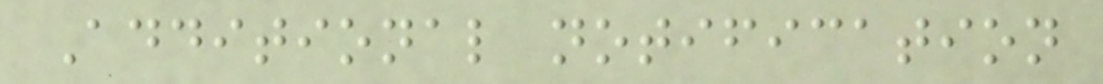Additional notification
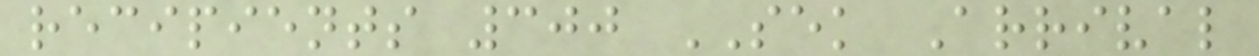recipients 300 SEK Arrival
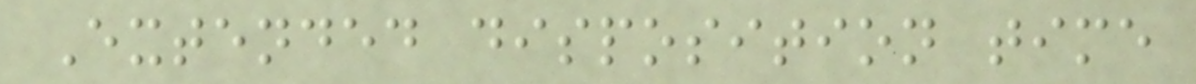Extended disposition time
